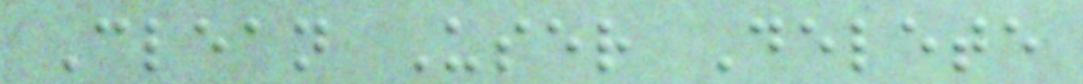Clean User Delete
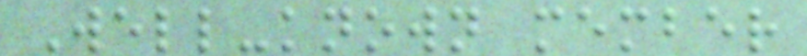Well-known member
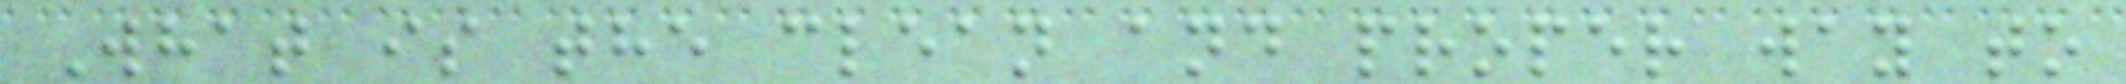What is the clean and proper way to
